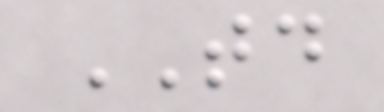TODAY
